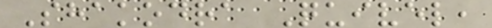Shakodra Quivel,
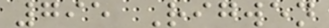795 Rigwen
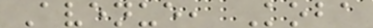Avenue, Koba
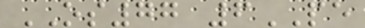OS77 6PE
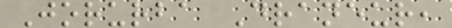Jorurba Draneur,
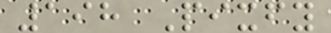198 Pixfy
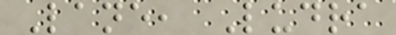Lane, Ludra
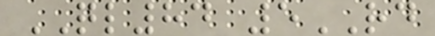QL84 5RD
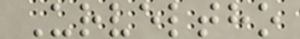Urveltho
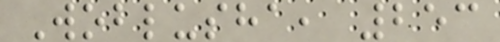Woblusha, 253
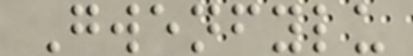Gwenfylu
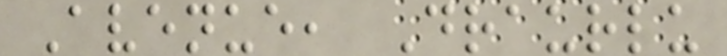Avenue, Draurlu
